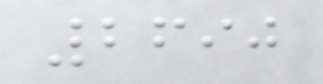2690
